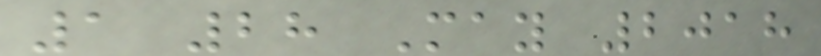1 28 May 2018
